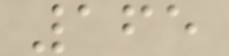165
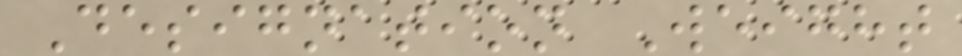Designation Weight
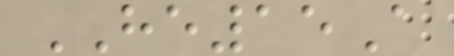HE15A
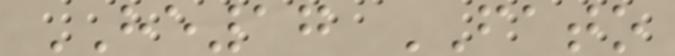HE17 FATO
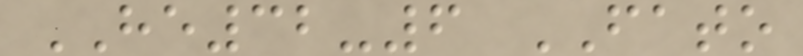HE32-6 FATO
